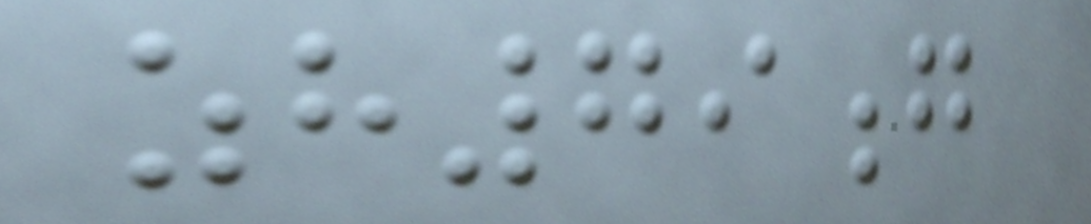zh79g
